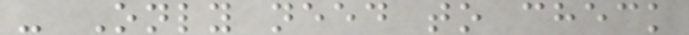- Only need to check
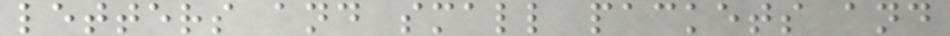letters and small packets and
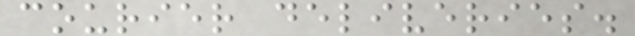courier deliveries.
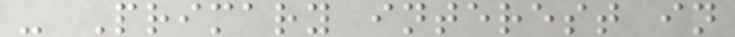- Primary interest in
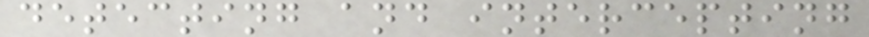detecting and intercepting
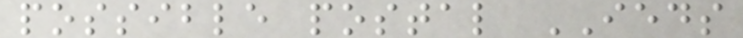possible postal IEDS
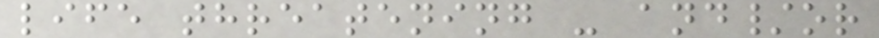life threatening - and/or
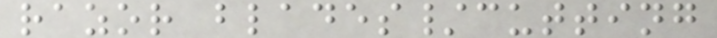razor blades/cutting
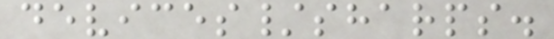devices/sharps.
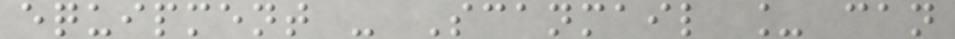equipment - Scanmail _ can
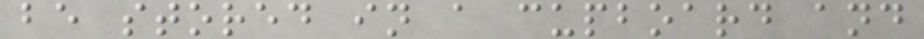be stored in a cupboard and
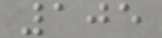105
